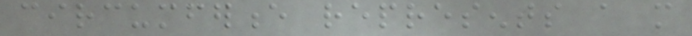circumference represents a more
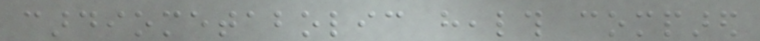cardiometabolic health compared
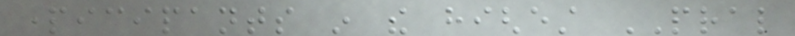participants in the highest PRAL
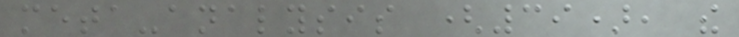meta-analysis (39), the
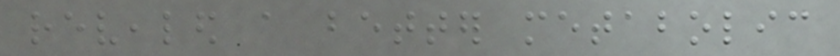revealed a better metabolic
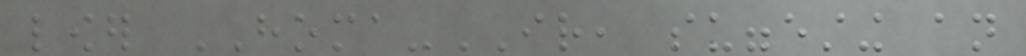lower HOMA-IR, suggesting an
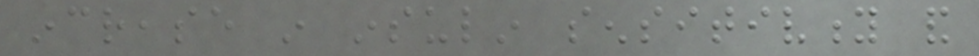increase in insulin sensitivity and
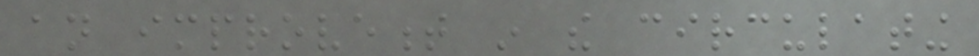an improvement in the circulating
